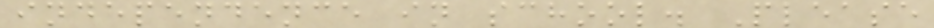independence in school. Please
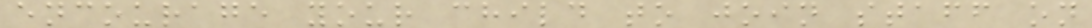encourage your child to join staff on
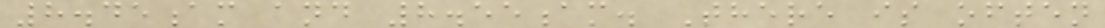8.45am and 8.55am. There is often
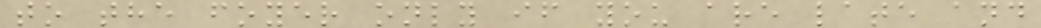to the foyer only if you are late and
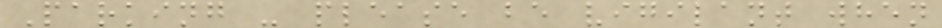Parking - please be vigilant when
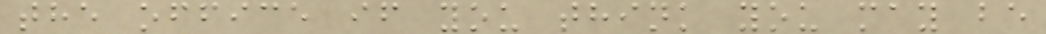the office if you think you may be
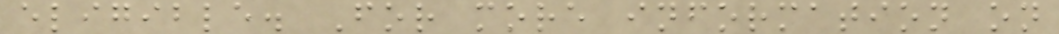eligible. For more information on
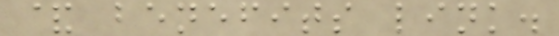& benefits link.
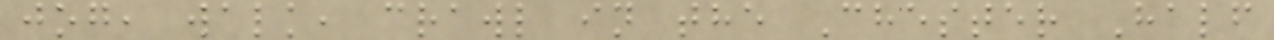jog, walk, crawl in the Chester Half
